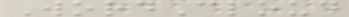WordCloud
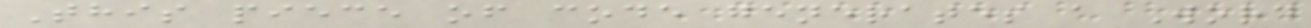This piece of code generates a Word
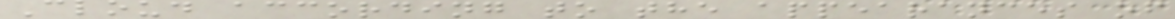Cloud according to the appearances of
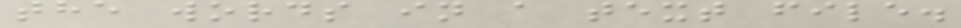the words in a text file.
